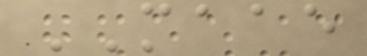MAAE
